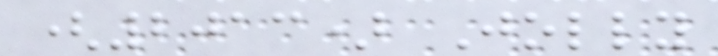(2013) Jolly
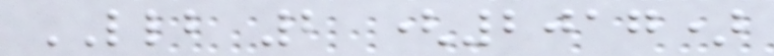LLB 2 (2017)
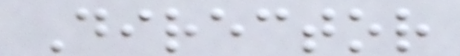Director
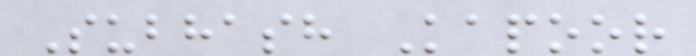Subhash Kapoor
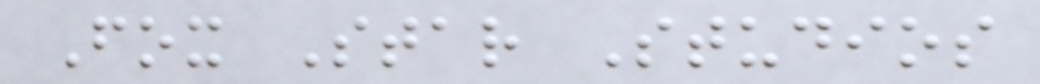Fox Star Studios
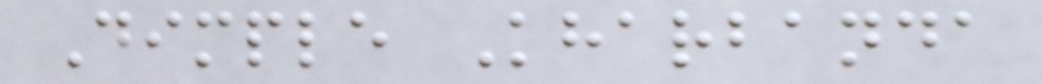Dimple Kharbanda
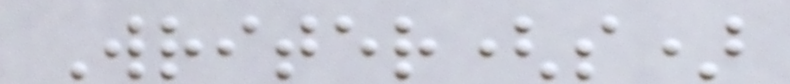Writer(s)
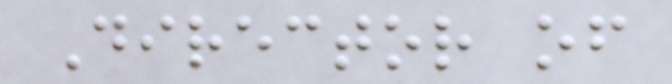Director of
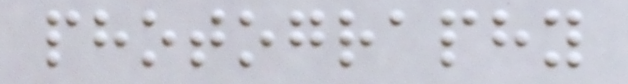photography
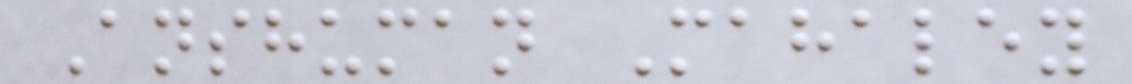Anshuman Mahaley
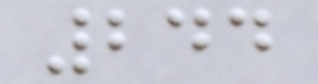244
